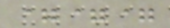===
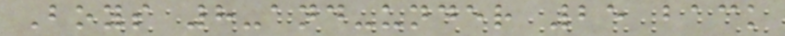Boys 8-and-under 25 back
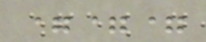===
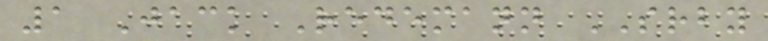1 Jack Redemann SRBY
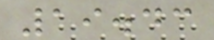19.43
